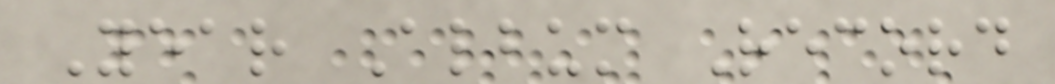Year Album Record
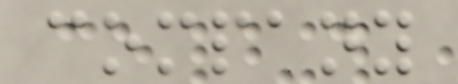company
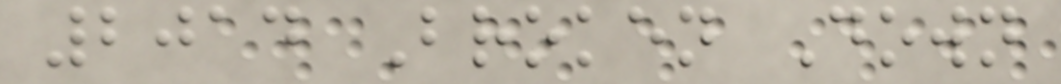2014 Broken Down
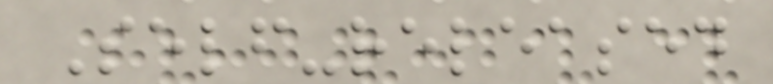Self-released
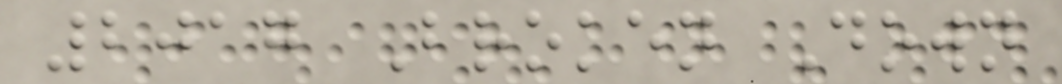2017 Broken Down
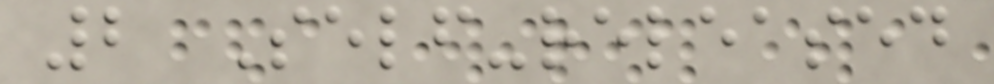2 Self-released
